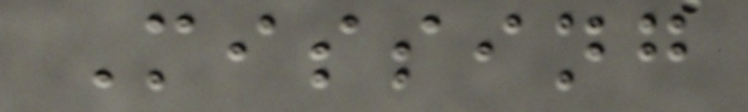Missing
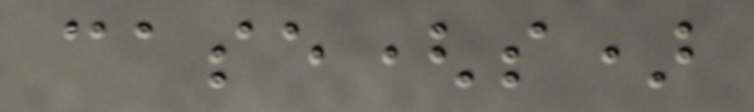case(s)
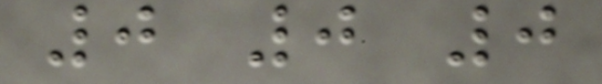0 0 0
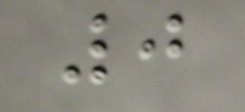0
